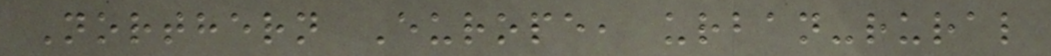Northern Europe, urban-rural
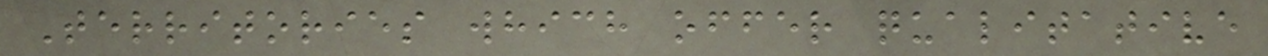Territories which offer qualitative
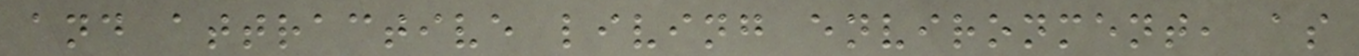and attractive living environment, as
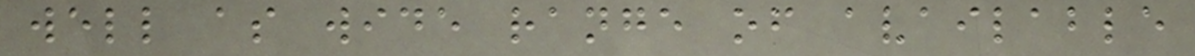well as wide range of available
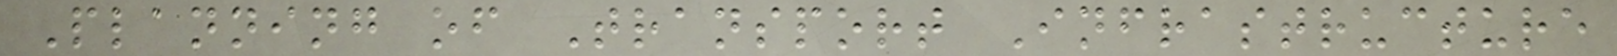Planning of Transport Infrastructure
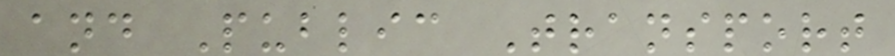and Public Transport
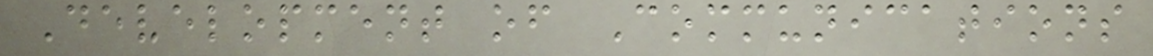Development of Communications
